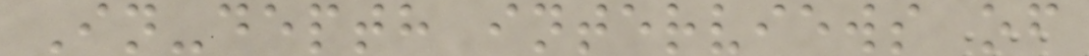In-depth interviews of
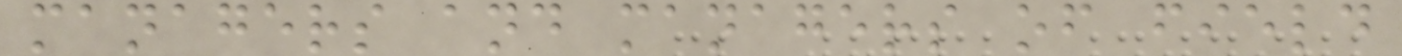managers and managers of field
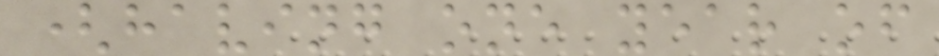(having one year of
